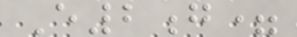E2g=
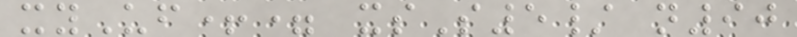xyUf+= xsS5/ n90
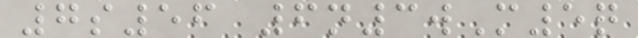7s56 6n3wM5q
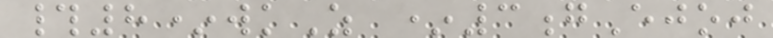#8*wkZ *3gEjoj
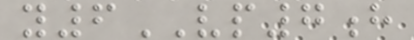y6VP7h
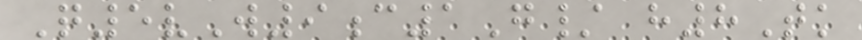Q5vW9c1G/ h8Tk
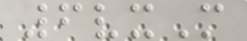6vxM
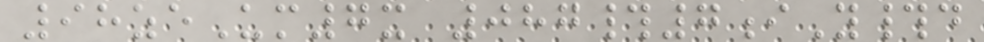98zeUm7x 087#7iY#d
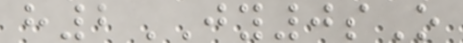h2JY0sO
